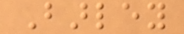Barley
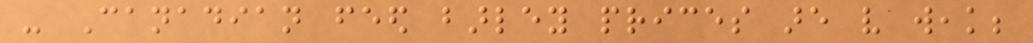- Canadian feed barley prices are very weak;
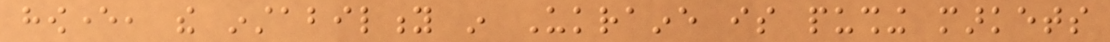however, the instability in Ukraine is pushing markets
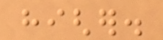higher.
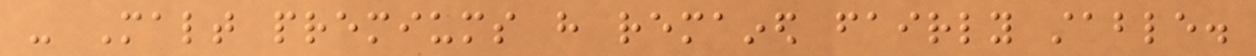- Malt premiums have remained fairly stable.
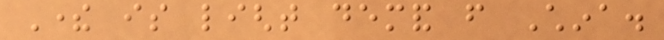There is light demand from China.
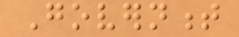Government
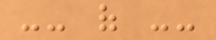-- of --
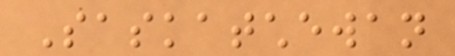Saskatchewan
